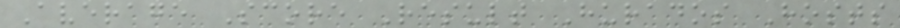Average Score Result Hurados Hosts
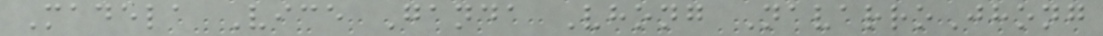Madela Vice Ganda Vhong NavarroJhong
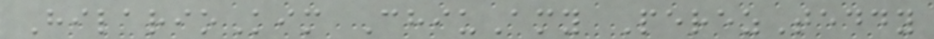HilarioKim ChiuAmy PerezTeddy
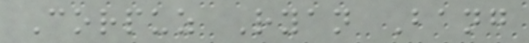Corpuz Ryan Bang
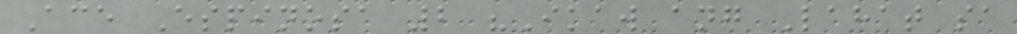Ace Espinosa 2 "Ikaw ang Lahat sa
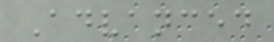Advanced
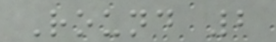Round 2
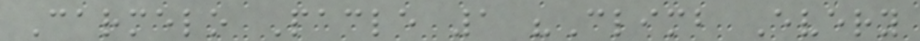Carmelo Pacle 1 "Climb Every
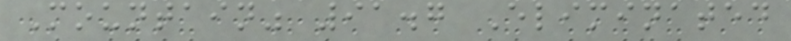Mountain" 91.7 Eliminated
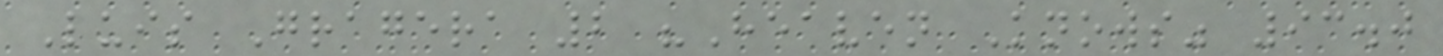Luis Gragera 2 "Heaven Knows" 93.0
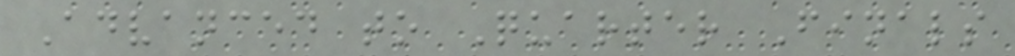Advanced to Quarter Finals
